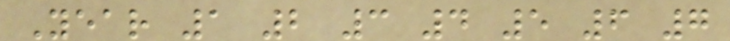Year 1 2 3 4 5 6 7
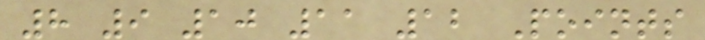8 9 10 11 12 Points
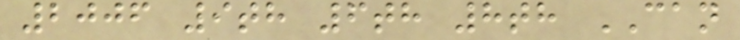2006 9th 6th 8th CAN
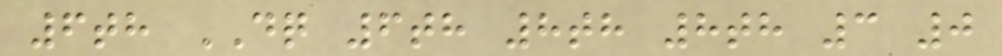6th DQ 6th 8th 8th 3 0
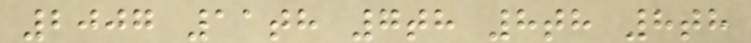2007 11th 7th 8th 8th
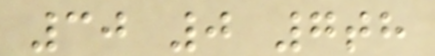30 0 7th
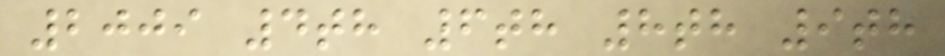2009 4th 6th 8th 9th
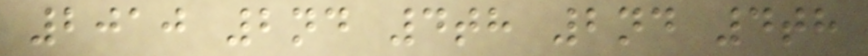2010 2nd 4th 2nd 4th
